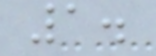1.
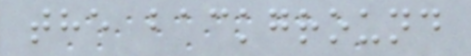the background
